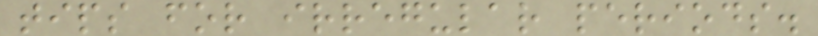tips for irregular periods.
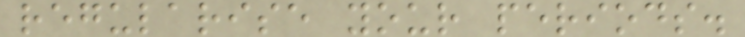regularise your periods.
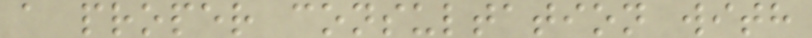a proper consultation with
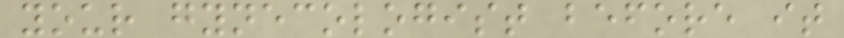your gynecologist before it
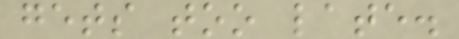gets too late.
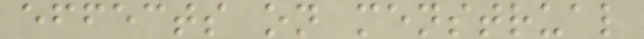effects on menstrual
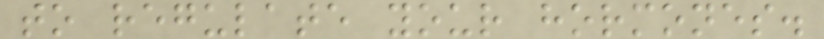to regulate your hormones.
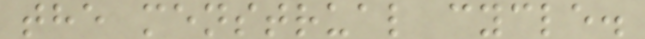the menstrual cycle.
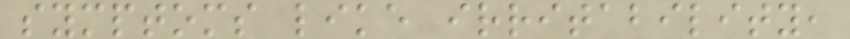symptoms like irritability,
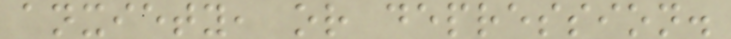anxiety, or depression.
